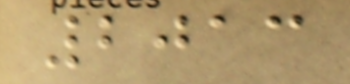2013
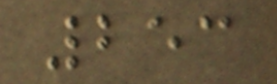253
